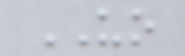UO
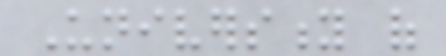University of
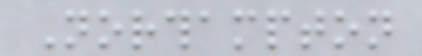Northampton
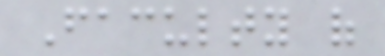Faculty of
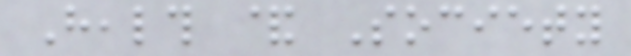Health & Society
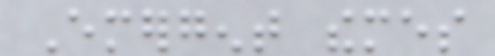Emergent themes
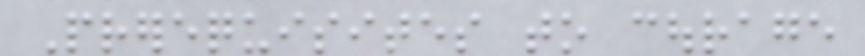Prerequisites to courage
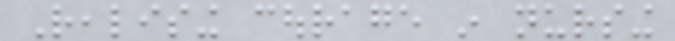Realising courage in nursing
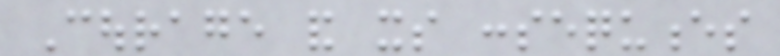Courage and its consequences
